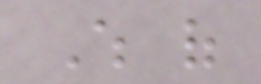Which of
